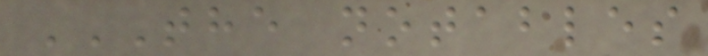THE NOTABLES
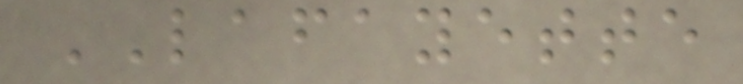LAFAYETTE
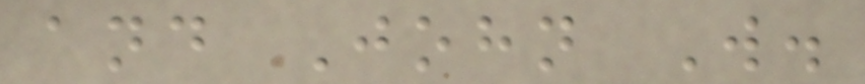and John W.
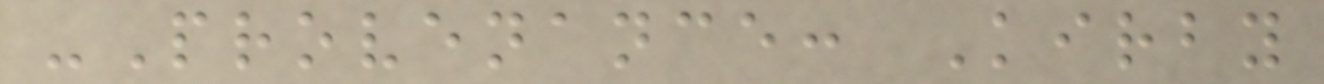-Provenance: Kirby
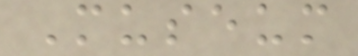Museum
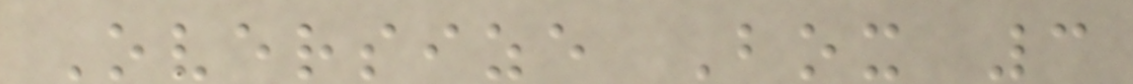Oversize Box 3
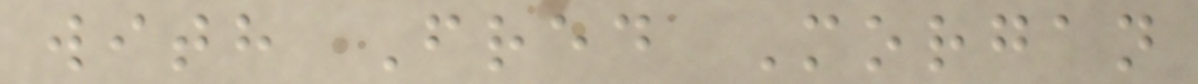with Fred Morgan
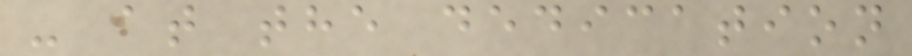- at the dedication
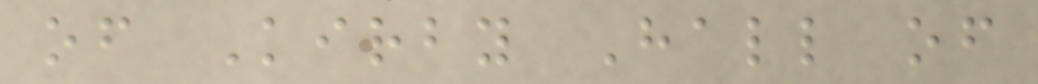of Kirby Hall of
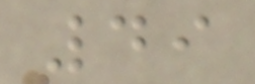49
